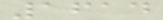1614
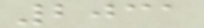2031
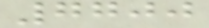7700
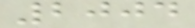2004
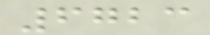6723
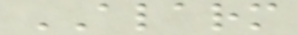ALARM
